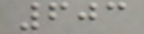603
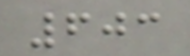603
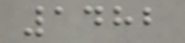1482
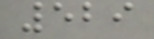529
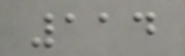114
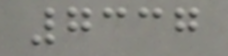7337
